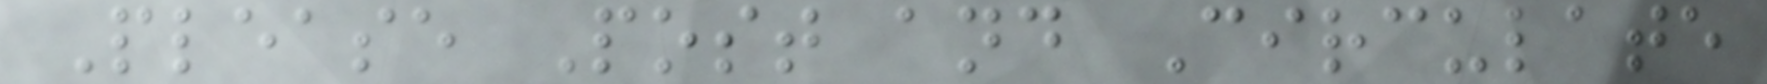Please Post and Circulate
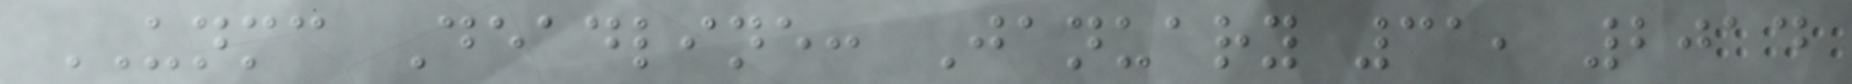UNMC Deadline: January 31, 2014
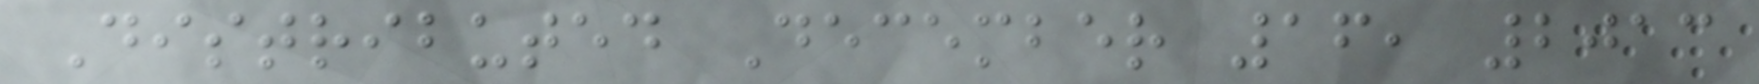Distributed December 16, 2013
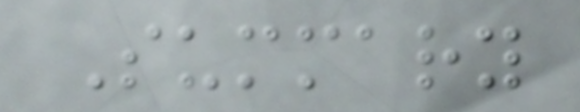Summary
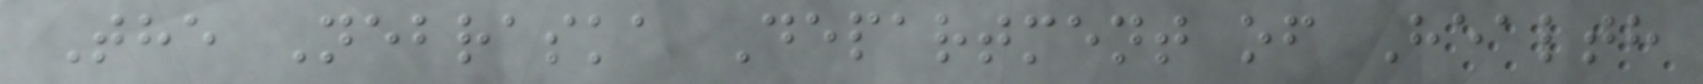The Nebraska Department of Health
